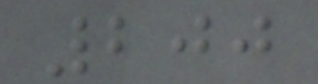200
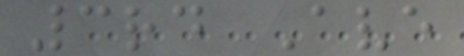3rd Ave
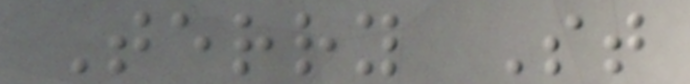Terry St
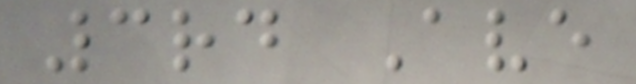3rd Ave
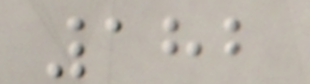182
